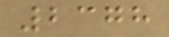2378
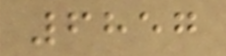6857
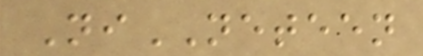NiNETEEN
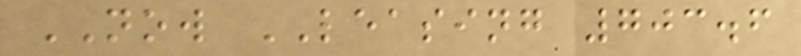NOW LEASING 703.6
